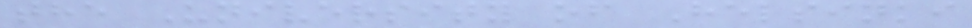the University of Helsinki
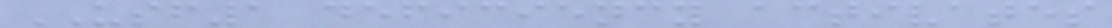USF1 deficiency activates
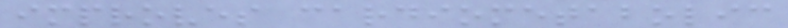improves cardiometabolic
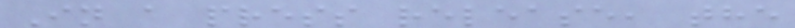In a press release, the
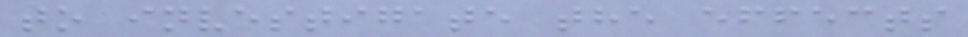to investigate the effects
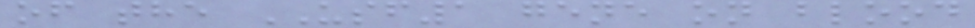of the USF1 gene on blood
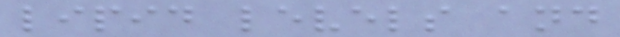lipid levels and
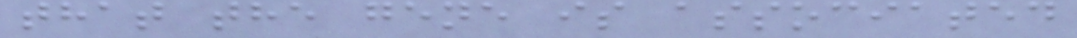that the gene is associated
